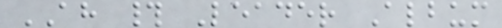AH # Leader Album
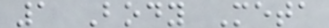1 Body Meta
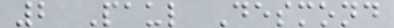2 Paul Desmond
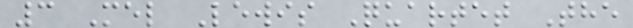3 Mel Lewis Quartet The
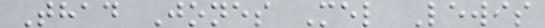Thad Jones Mel Lewis
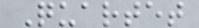Quartet
